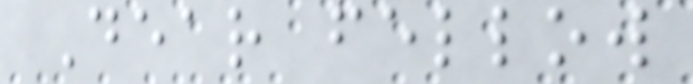Dear fellow
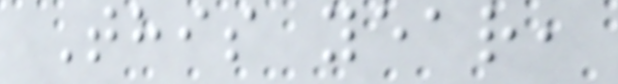This year,
